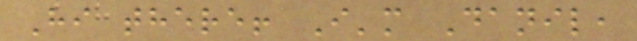Hi there! I'm Danil,
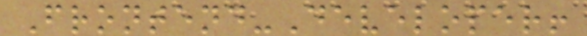Frontend-Developer!
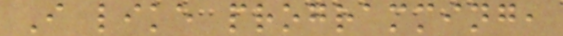I like programming,
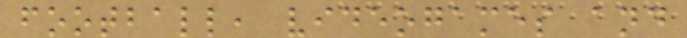football, videogames and
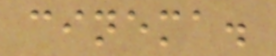cinema.
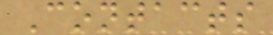Contacts
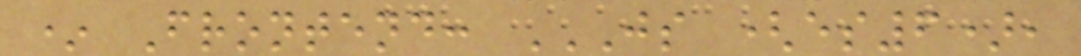* Frontend: JS (ES6),
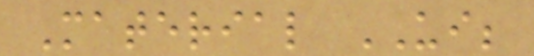Material UI;
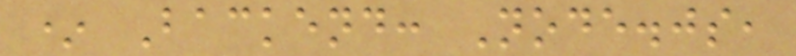* Backend: Node.js,
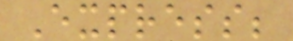Express;
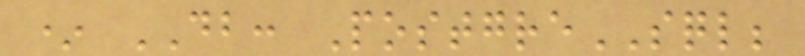* DB: PostgreSQL;
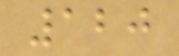120
